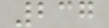237
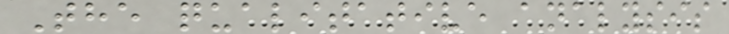The qualitative analysis
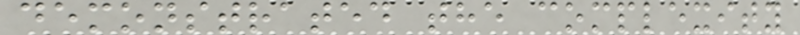demonstrated the complexity
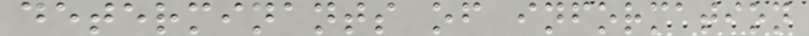determinants of information
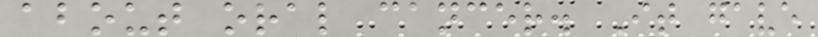about oral cancer. It gave
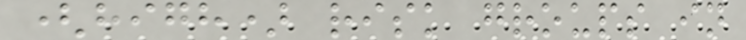(high) risk groups in
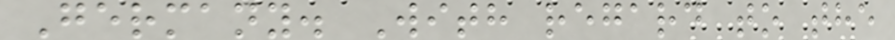Germany. With regard to the
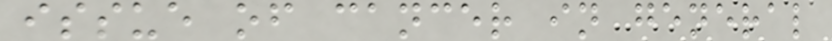issue of cancer in general
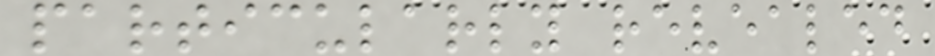particularly revealed
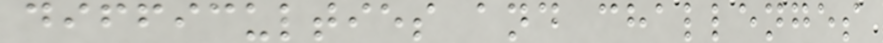difficulties and challenges
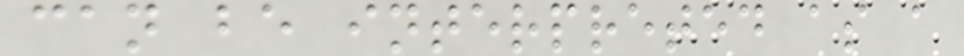can be interpreted as a
